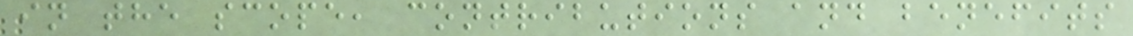in the scope, contributions and benefits
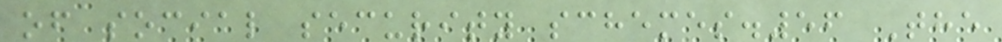of social security schemes.56 The
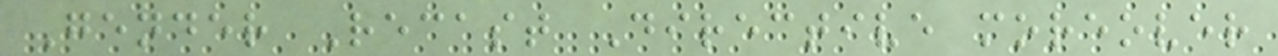Gender Recast Directive moreover
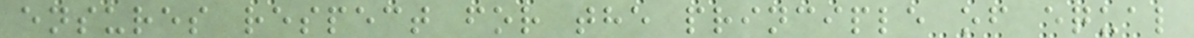ensures respect for the principle of equal
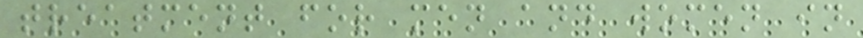treatment for men and women in
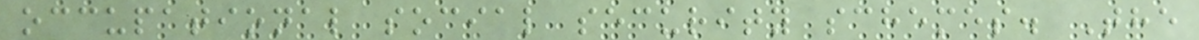occupational social security schemes. The
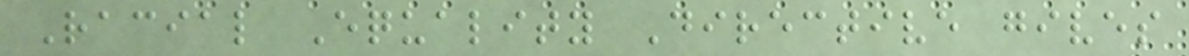Racial Equality Directive gives
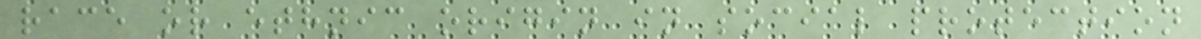race or ethnic origin in social protection
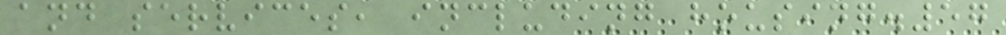and services, including housing.57
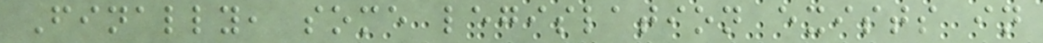Finally, some legislation exists in
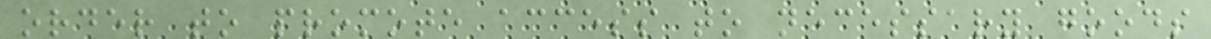order to promote access to necessary goods
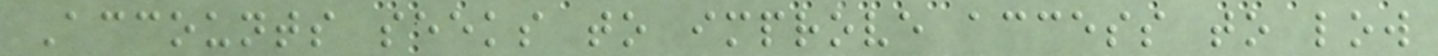Accounts seeks to improve access to low
